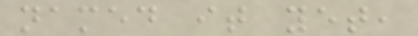named it yet,
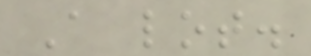A lot.
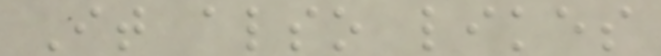It also likes
